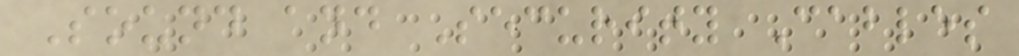Sound and Security Cables
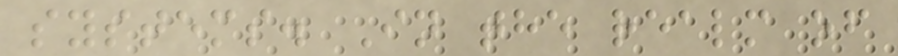systems. In the realm of
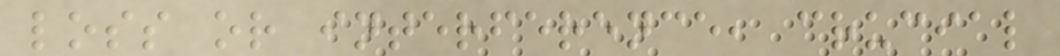loss or interference, crucial
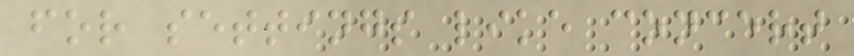for settings like concert
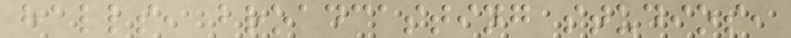halls, broadcasting studios,
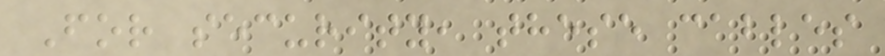For security, these cables
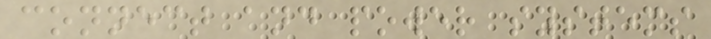connect and power systems
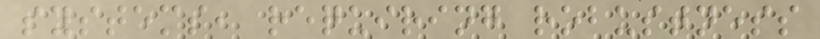systems, requiring robustness
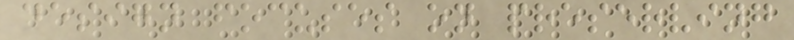design focuses on preserving
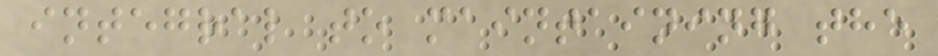integral to maintaining the
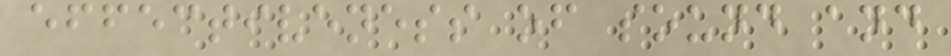effectiveness of sound and
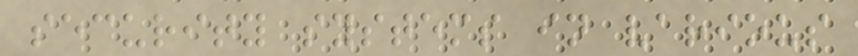security systems in various
